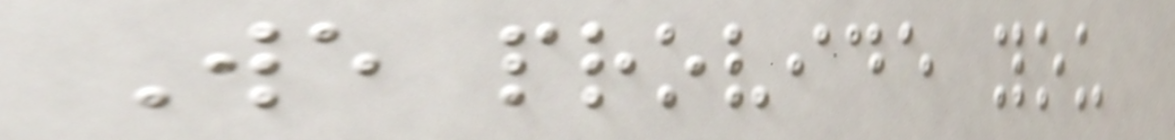We provide you
